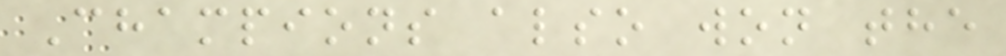Champions also won the
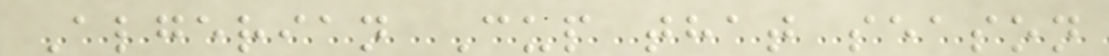Algerian Cup that season
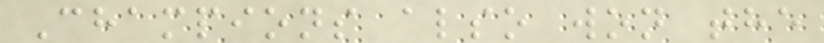Champions also won the
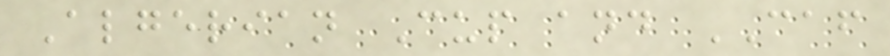Algerian Cup and CAF
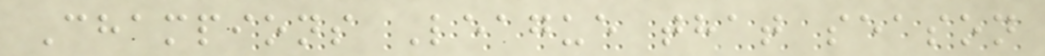Champions League that season
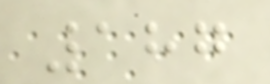187
